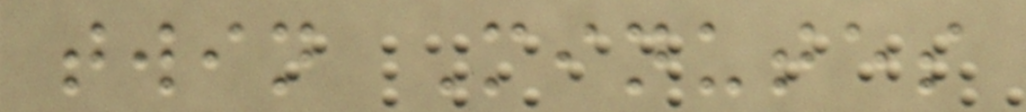twin Minutes
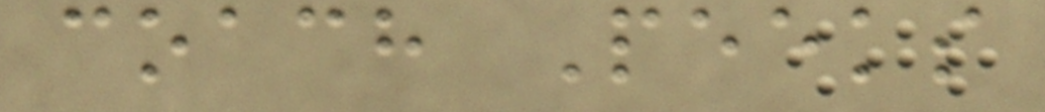coach Peeks
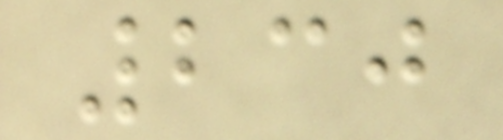230
